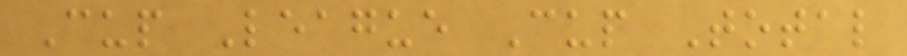Cup League Cup Total
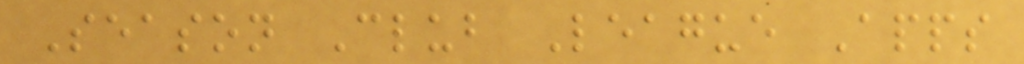Season Club League Apps
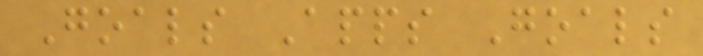Goals Apps Goals
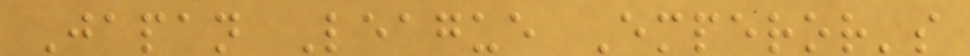Japan League Emperor's
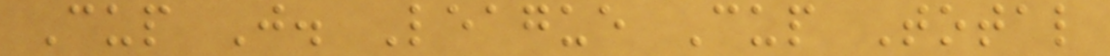Cup J. League Cup Total
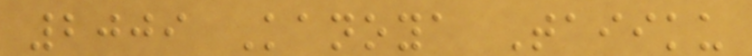2009 Kanoya Taiiku
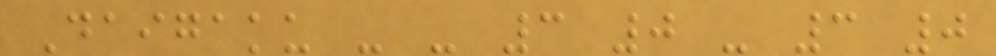Daigaku - - 3 0 - 3 0
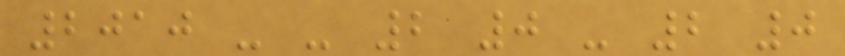2010 - - 2 0 - 2 0
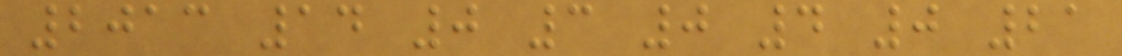2013 14 0 3 0 4 0 21
